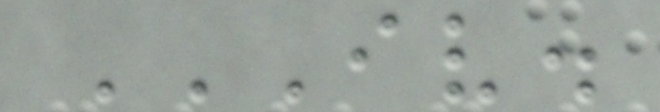IV.
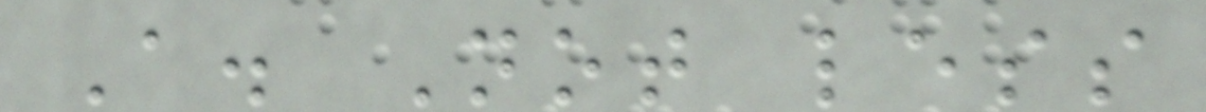A. Not less
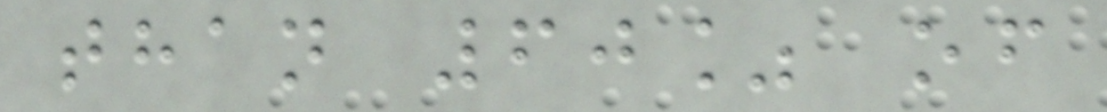than 60% of
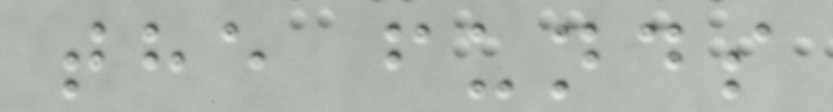the funds
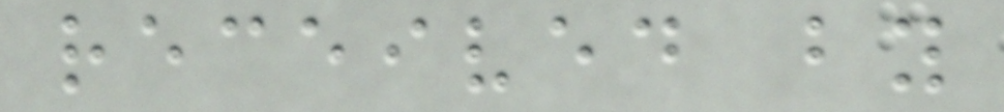received by
